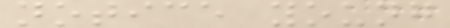notice young
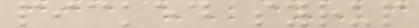picked syrup
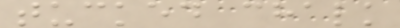tucked chalk
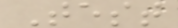Test
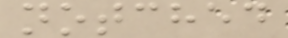notched
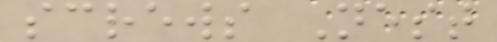screws Nest
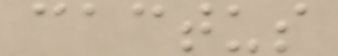cactus
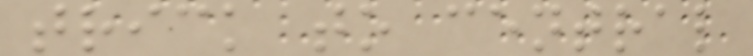trick to central
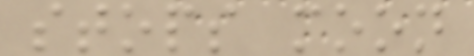stops moon
